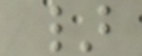}
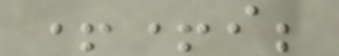++i;
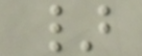}
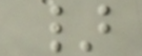}
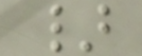}
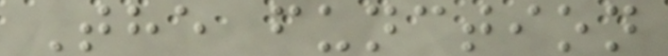The function
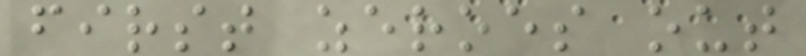first zeroes out
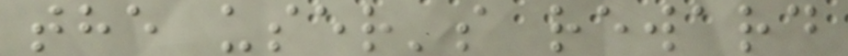the user's reward
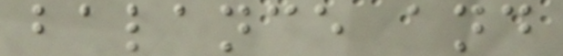balance and
